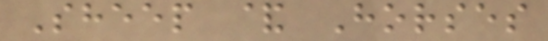Sheep & Horses
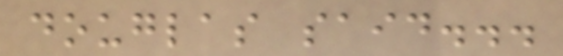douglas said...
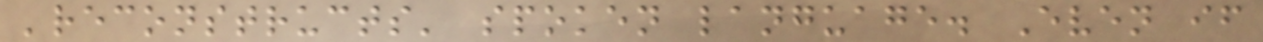'reconstructs' spoken language. Even if
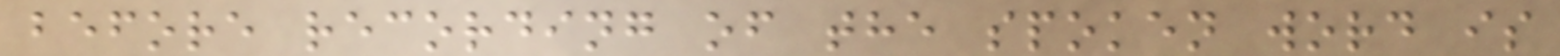before recording of the spoken word is
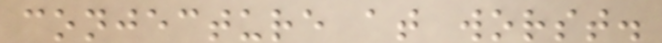conjecture at worst.
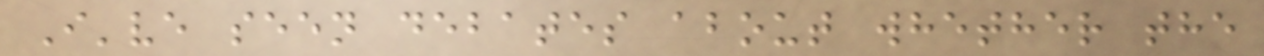I've seen debates about whether the
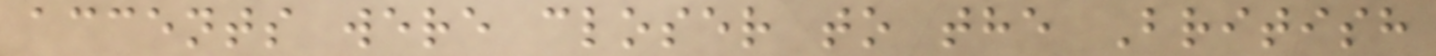accents were closer to the British
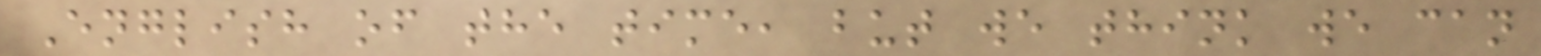English of the time, but we think we can
